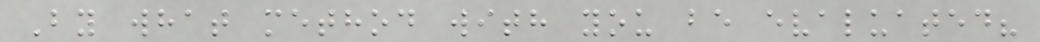By what method with you be evaluated?
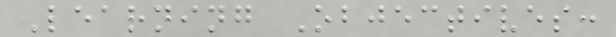Learning Objectives:
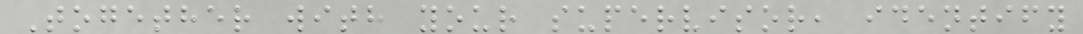Together with your supervisor, identify
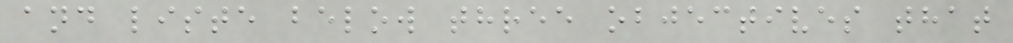and liste below three objectives that
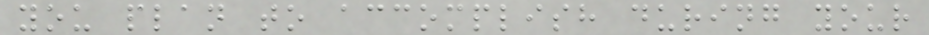you plan to accomplish during your
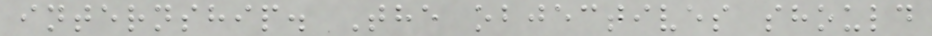internship. The objectives should
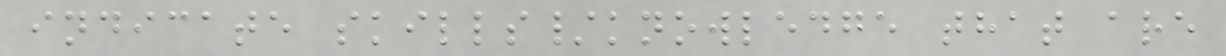indicate skills/knowledge that are
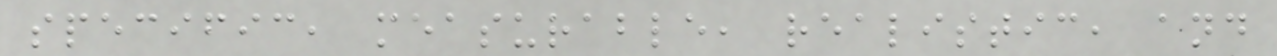specific, measurable, realistic, and
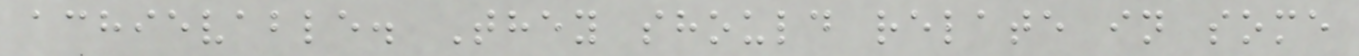achievable. They should relate in some
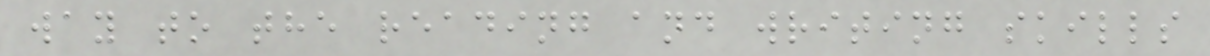way to the reading and writing skills
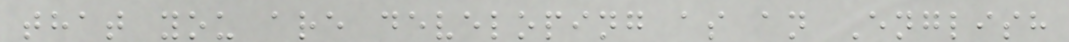that you are developing as an English
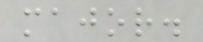major.
